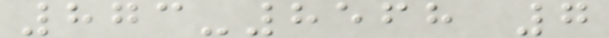873-8568 7
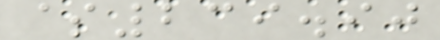$239.90
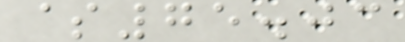$75.03
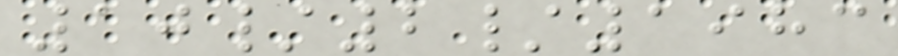10/2/1983
